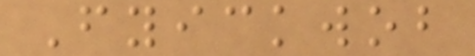Fyickwob
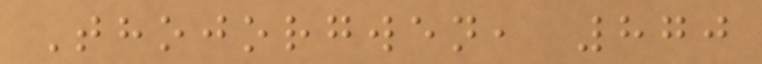Thojorgwen, 870
